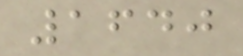1640
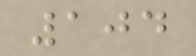104
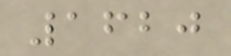1620
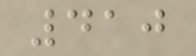410
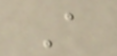A
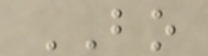BO
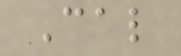Cal
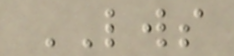LWS
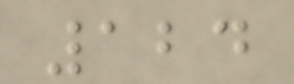124
